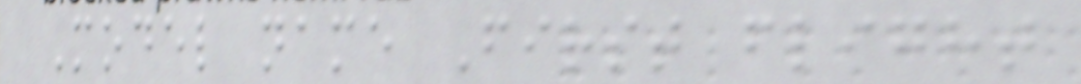Model name First flight
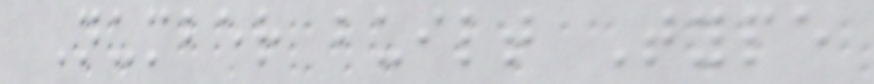Number built Type
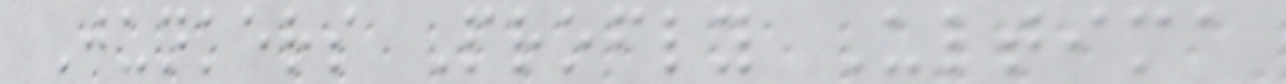Junkers Profly Ultima
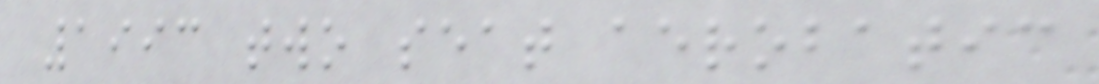1993 two seat aerobatic
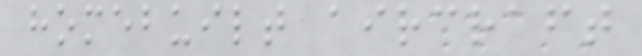homebuilt aircraft
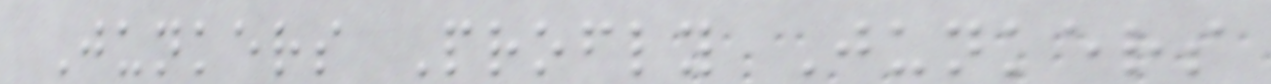Junkers Profly Junkers
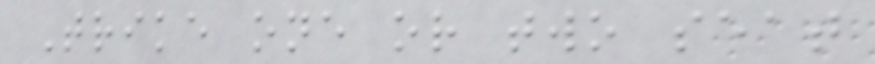Trike one or two seat
